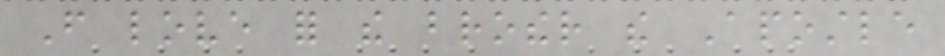From love for the brother the Apostle
